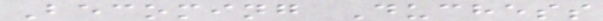Becoming Duchess
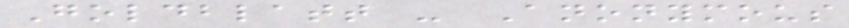Goldblatt - Anonymous
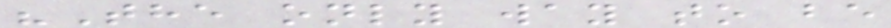"The only way to be
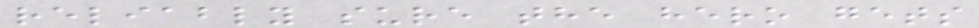reliably sure the hero gets
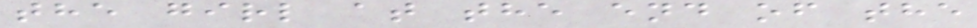the girl at the end of the
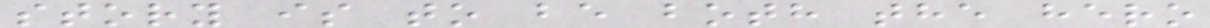story is to be both the hero
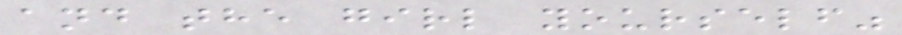and the girl yourself"
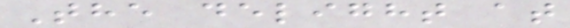The delight at
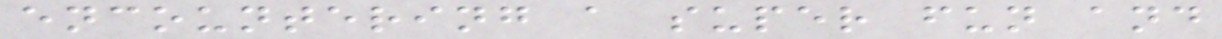encountering a super fun and
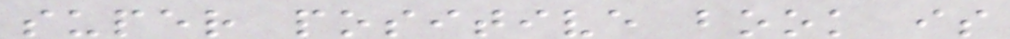super positive book is
